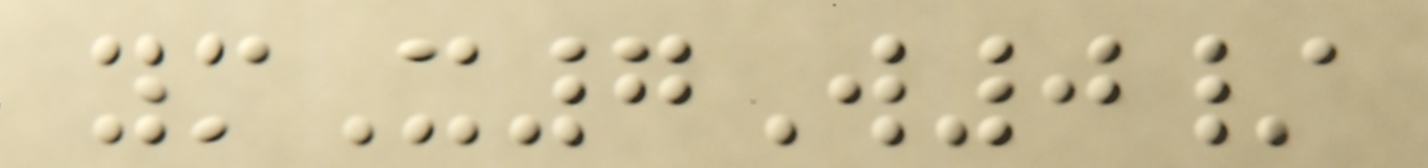ymX7W0/
